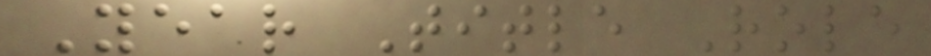Year Title Role
